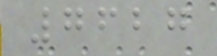7627
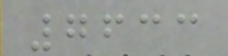7633
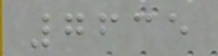7635
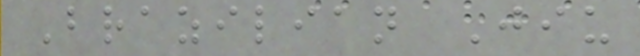Brazilian Jiu
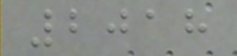2018
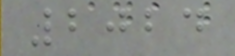2024
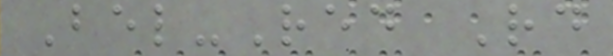Bel-Red Rd
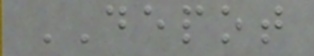DEPOT
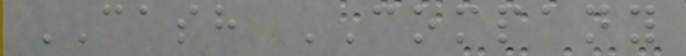CASH COMPANY
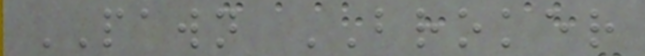PAWN BROKER
